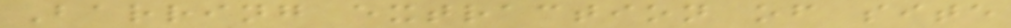Barring extraction of site
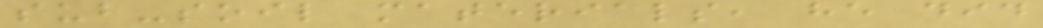sub-soil materials, he did
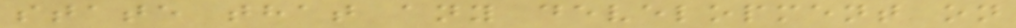state that any development on
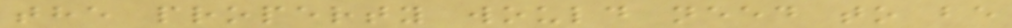the property would need to be
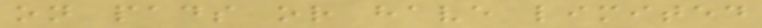on pads or have limited
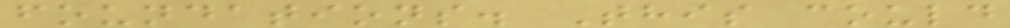foundations. This could
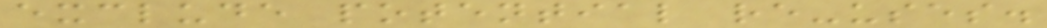exclude potential re-uses.
